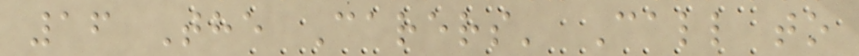16 The Carers' Call to
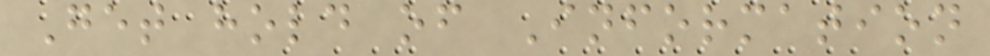Get hold of Information
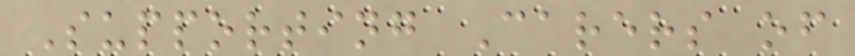Supporting Carers of
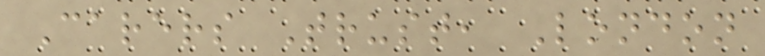Carers Trust, London
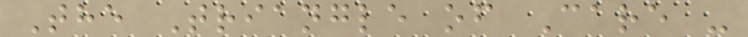The Triangle of Care -
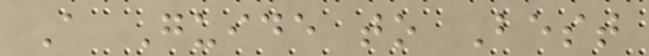A Guide to Best
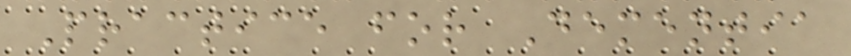Practice for Dementia
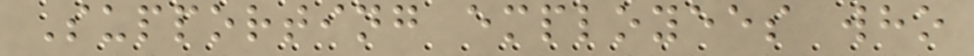Supporting employees who
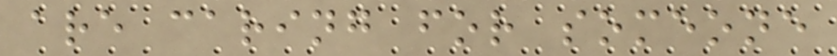are caring for someone
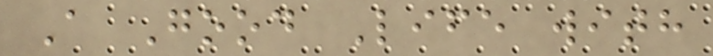A Good Life with
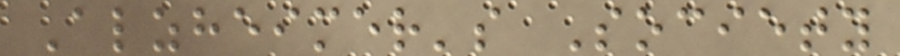Alzheimer's Society
